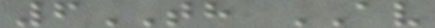6TH AV
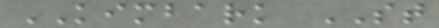KIMBARK ST
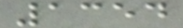1354
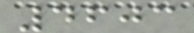4603
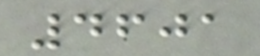4601
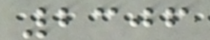2306
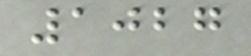1027
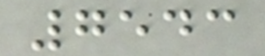7543
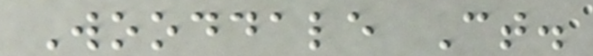Wooddale Ct.
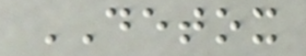DETOX
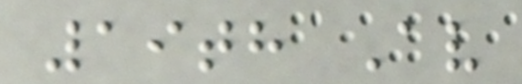19th Av
